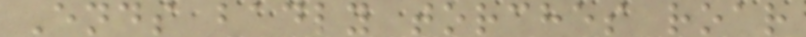Ends badly torches roar
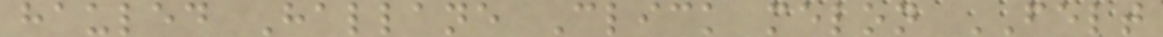hauled Hallane Click melon FELT
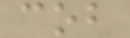cob
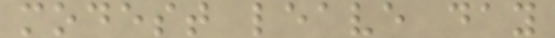modest leave day
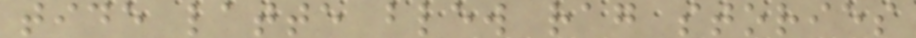tide latte blew rag stories
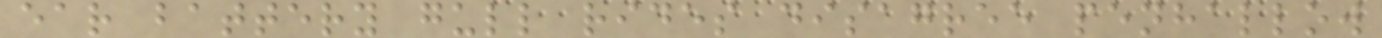ear battery gull rides disagree penhallow
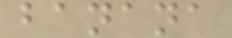banana
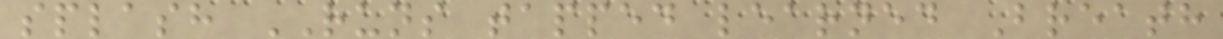splash RUNS tapped learned Breath
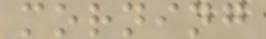morning
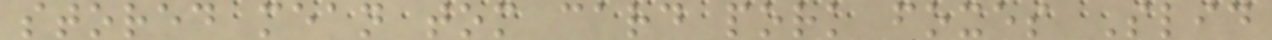stored mean tom card pork foxes Slid
